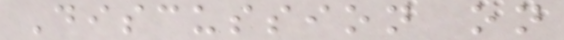Discussion on
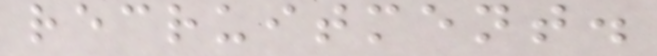recruitment.
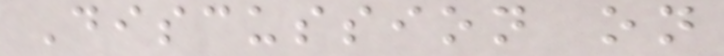Discussion on
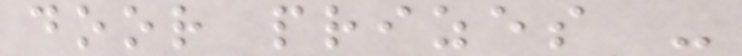door prizes -
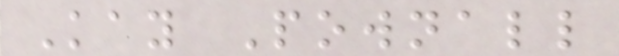Kay Pownall
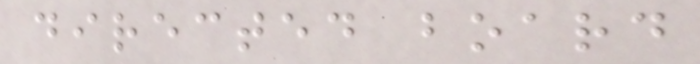directed board
